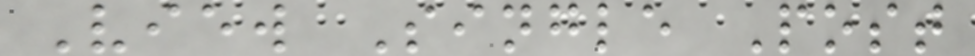View Single Post
